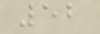52
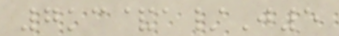7kc&a/J5
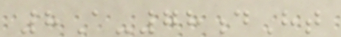8A-78dHt
